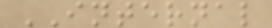INTERNAL
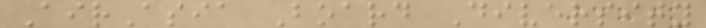AirAsia Board Diversity
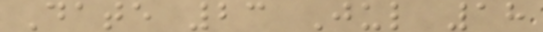Date 23 Jul 18
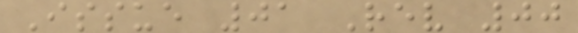Issue 01 Rev 00
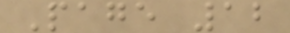Page 12
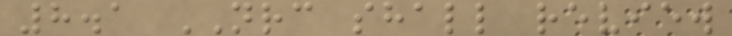8.1 NRC shall review
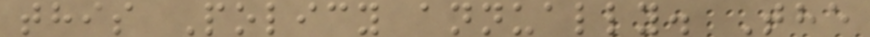this Policy annually. The
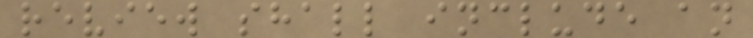review shall include an
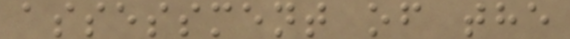assessment of the
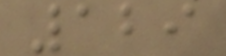129
